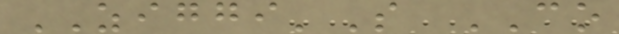ZIGGI'S CO
